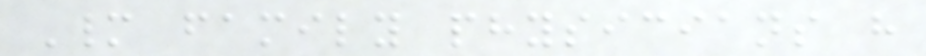Many family physicians have
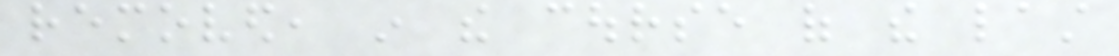removed, in the course of the last
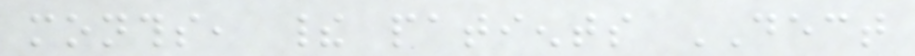months, their patients DECT
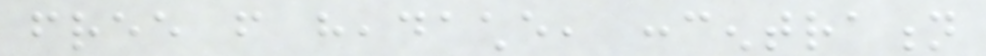free from headache, concentration
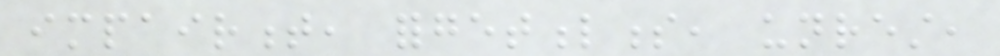impairment, forgetfulness, unrest,
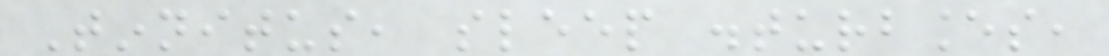Tinnitus, sleep disturbances,
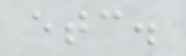etc.
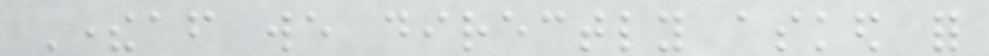Thereafter we directly asked for
